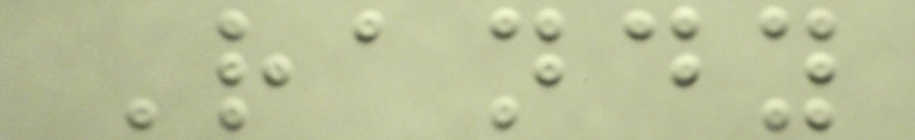Randy
